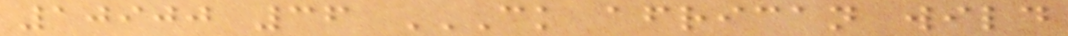10900 36 CK AFRICAN WILD
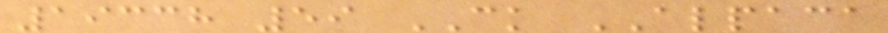19338 59 CK ALPACA
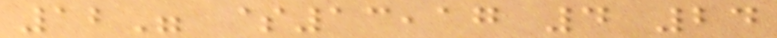12" $13,17 4 24
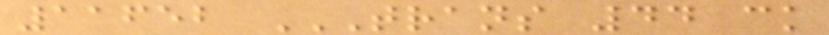11652 TRANS 44 CK
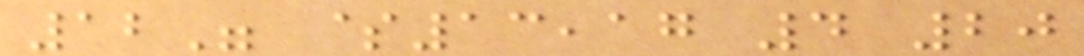12" $13,17 4 20
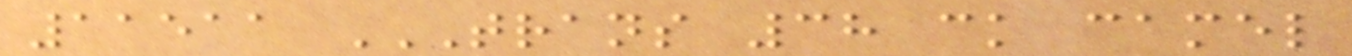11511 TRANS 38 CK CAMEL
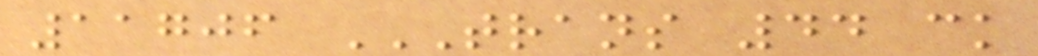11706 TRANS 44 CK
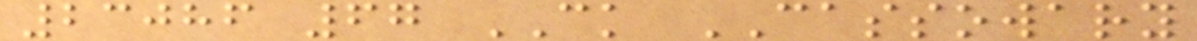23086 67 CK CASSOWARY
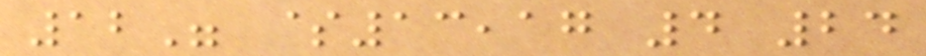12" $13,17 4 24
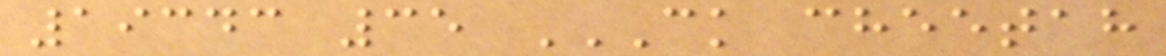19343 35 CK CHEETAH
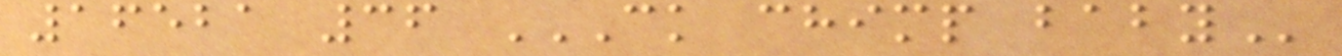16521 36 CK CHIMP BABY
